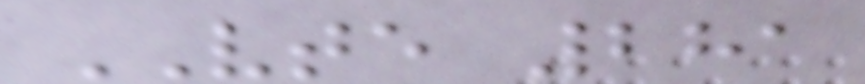VTE 281
